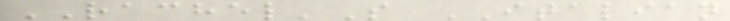RACHEL'S ITALIAN
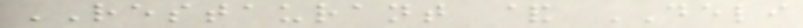RESTAURANT & DELI
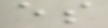es
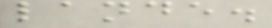lande.
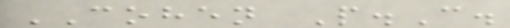COHEN P.C.
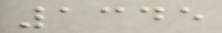1345
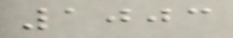1003
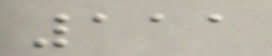111
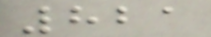821
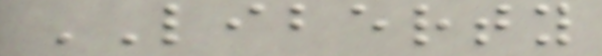LIBERTY
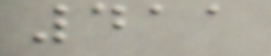411
